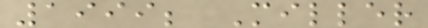1999; Miller
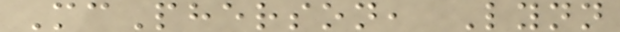McPherson, Lynn
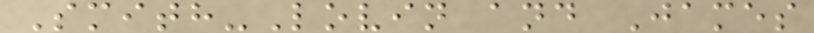Smith-Lovin and James
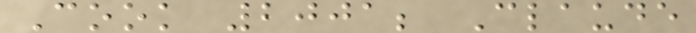Cook 2001; Claude
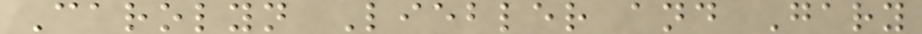Carolyn Liebler and Gary
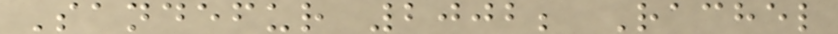Sandefur 2002; Rachel
